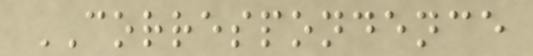CORRESPONDENCE
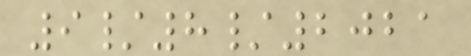9/8/2021
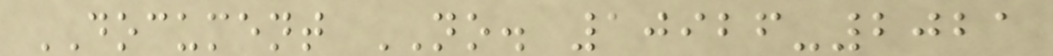DOCUMENT NO. 10926-2021
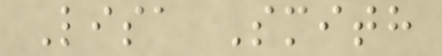Lisa Smith
